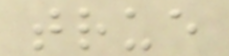true
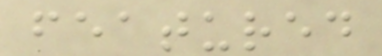featured
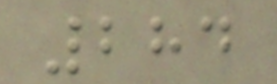284
